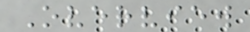Overview
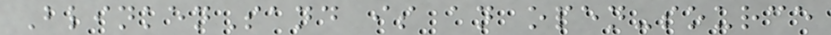BlinkenSand is an open-source
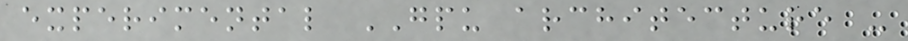experimental GPU architecture -
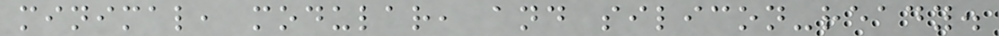minimal, modular, and silicon-ready.
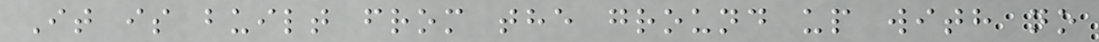It is built from the ground up with no
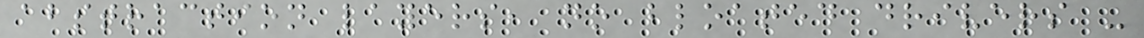abstraction layers, no bloated drivers -
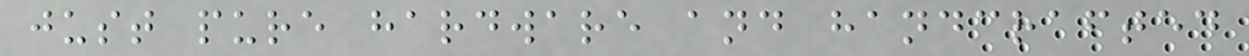just pure hardware and handcrafted
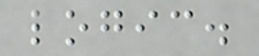logic.
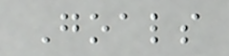Goals
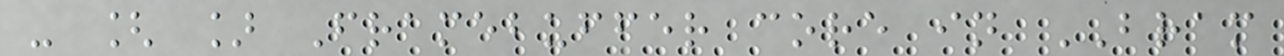- [ ] Framebuffer core in BRAM
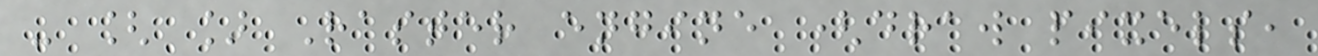- [ ] Raster engine (draw pixels,
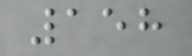158
